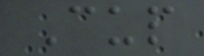Cup
